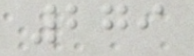279
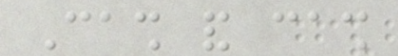Cash and cash
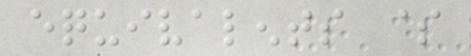equivalents $
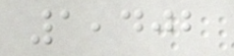1,402
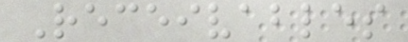Receivables
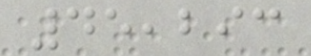45,293
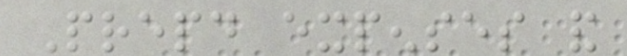Prepaid expenses and
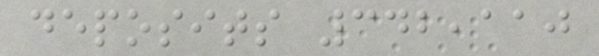deposits 342,110
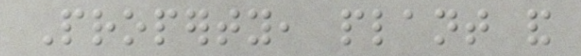Property, plant and
